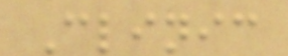Clinic
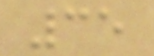35
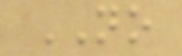NO
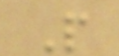P
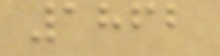1862
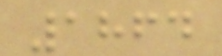1864
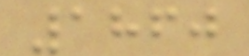1860
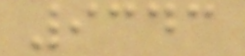9343
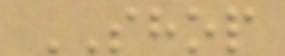SHOP
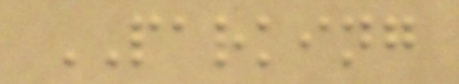PARKING
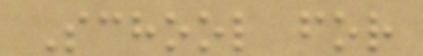School for
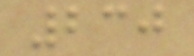230
